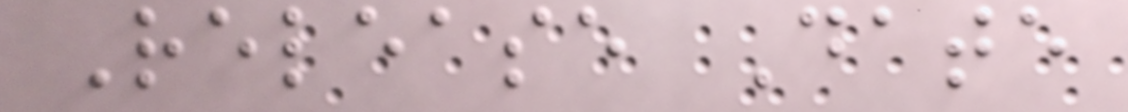Release Date
